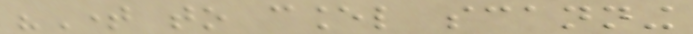"Time to cancel scanning
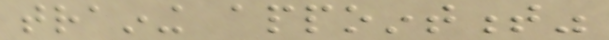training appointment"
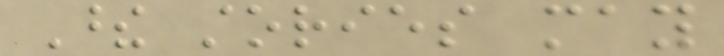These stories may
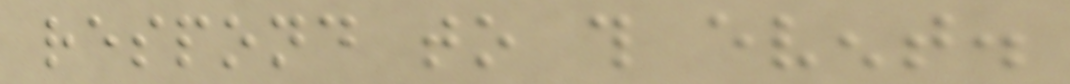respond to this event.
